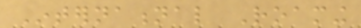International Roaming
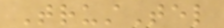TrustTel
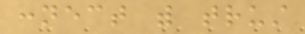connect with trust
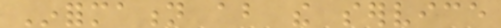Information about the service
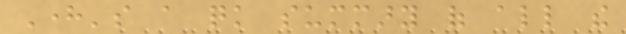Here's a quick summary of all the
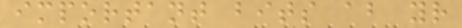important bits about your
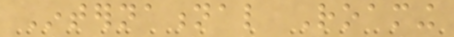International Roaming
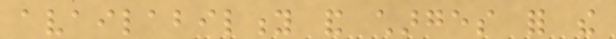availability and charges for the
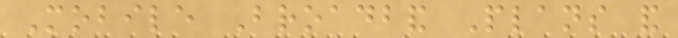Mobile Broadband Plans and
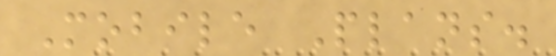Mobile Plans.
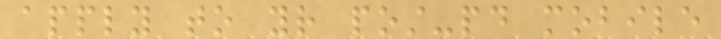apply to your post-paid mobile
